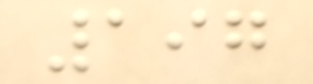197
